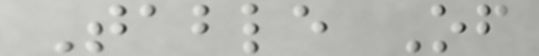Table Of
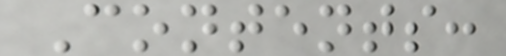Contents:
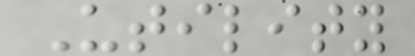Utility
